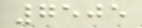7505
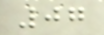07
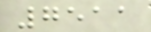7511
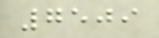7509
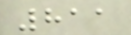811
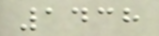1438
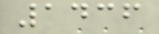1436
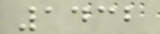1432
